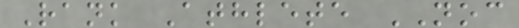Rank Athlete NOC
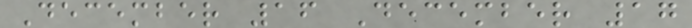December 16 December 17
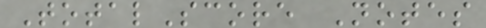TotalScore Notes
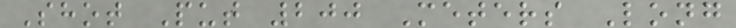Shot Put 200 Meters Long
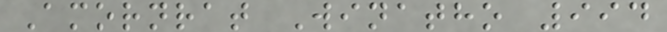Amornrat Winatho 994
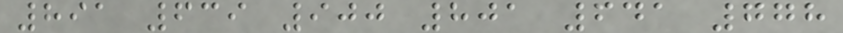891 639 900 801 641 778
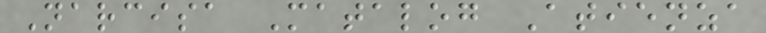Narcisa Matalog Atienza
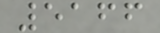5166
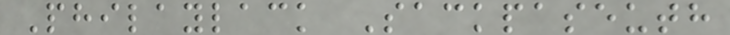Philaylack Sackpaseuth
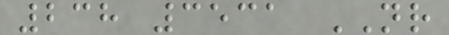238 3531 NR
